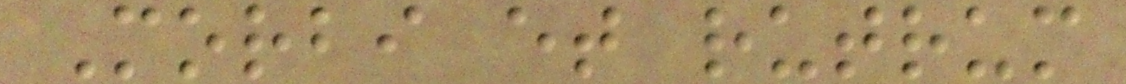Morbi et rutrum
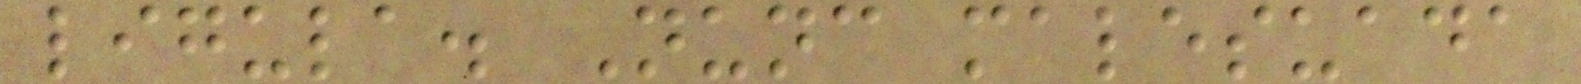ligula. Nunc malesuada
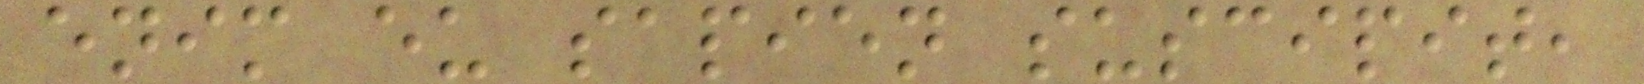enim eu sapien suscipit,
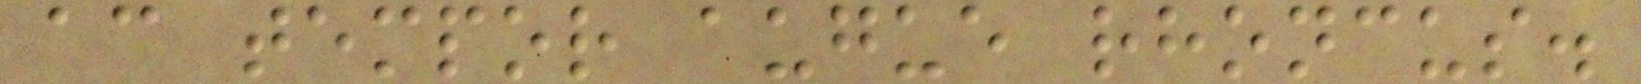ac tempor augue rhoncus.
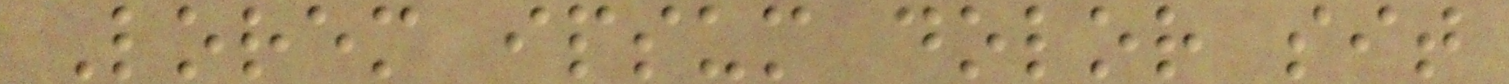Lorem ipsum dolor sit
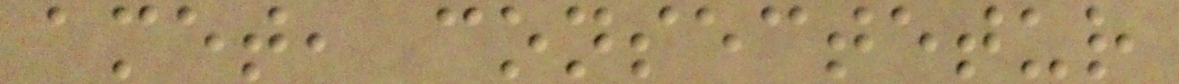amet, consectetur
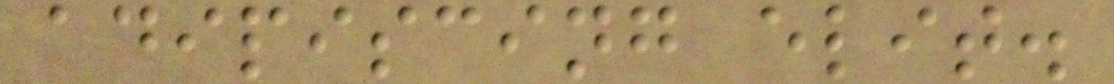adipiscing elit.
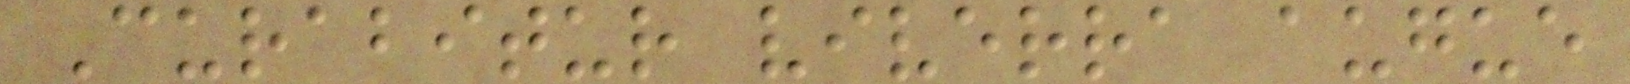Curabitur viverra augue
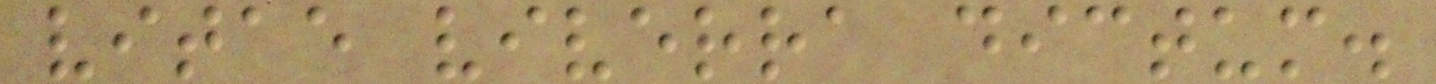vitae viverra dictum.
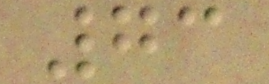73
